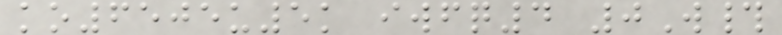ko6505u5k iwfq4 0W#
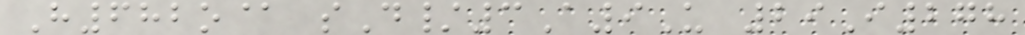H682o@ sD/3A9U 29I278
